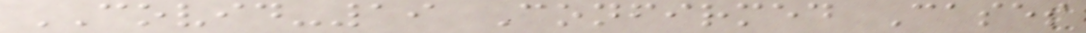COVID-19 Confirmed Cases
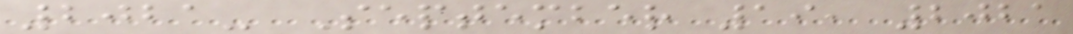2021- September 19, 2021
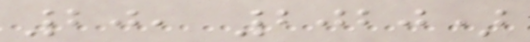20, 2020)
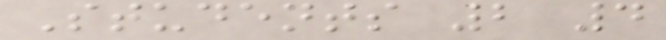Students 2 4
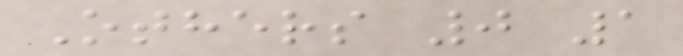Others 0 1
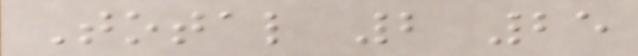Total 2 25
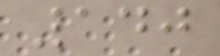140
